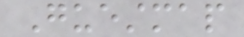Guestmap
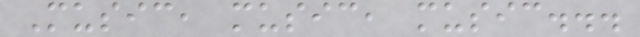Music, music, music...
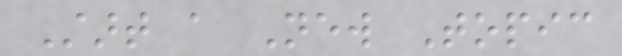Start a New Topic
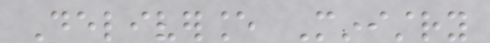Deliverance Ministry
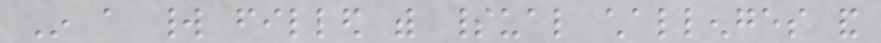In a world filled with spiritual challenges and
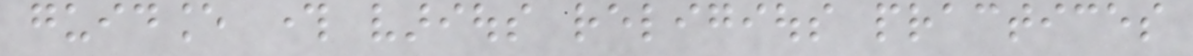guidance through various religious practices
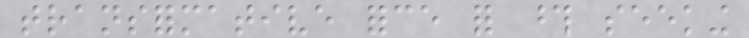transformative force for those seeking
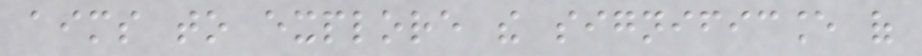aims to explore the significance of
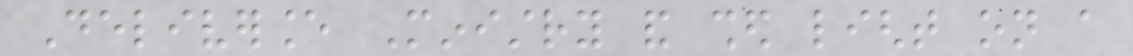Deliverance Ministry and shed light on a
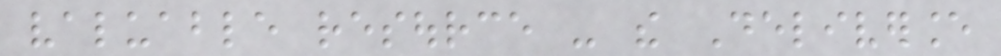valuable resource - the Deliverance
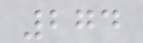274
